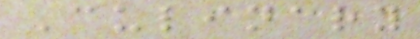Culinary
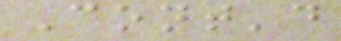Cont'd
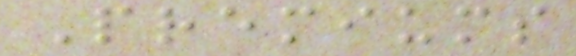Premiums
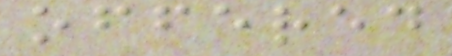offered
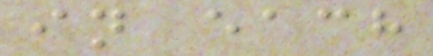in each
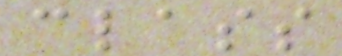class
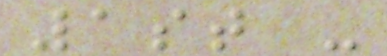1st -
